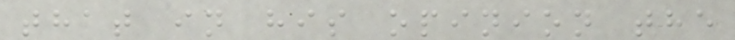that in his opinion the
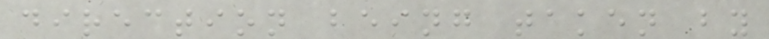direction being taken by
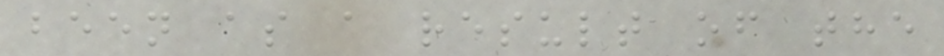been as a result of the
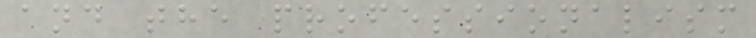and the professionalism
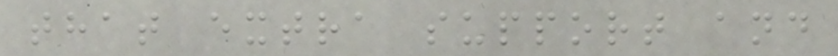that extra support and
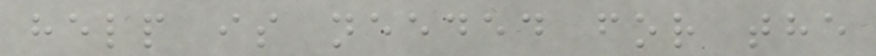help is needed for the
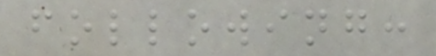following:
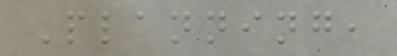Planning,
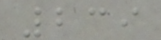239
